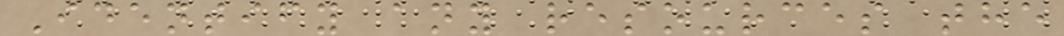Identify any resources the
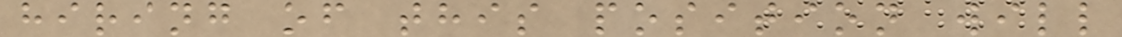hiring of this position will
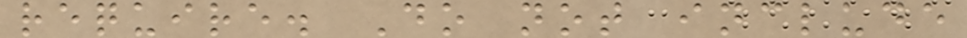require. Do not include
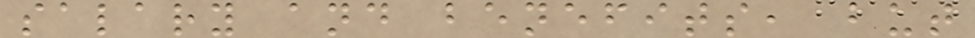salary and benefits, but
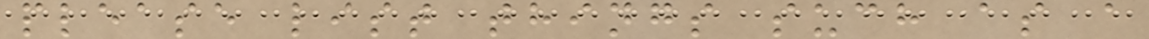please list things such as a
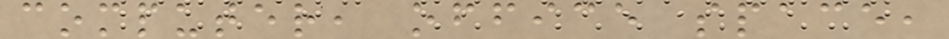computer, office space,
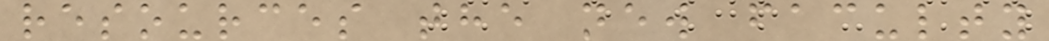resources the new faculty
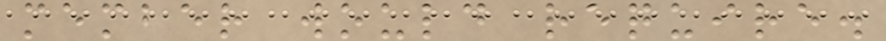member would require.
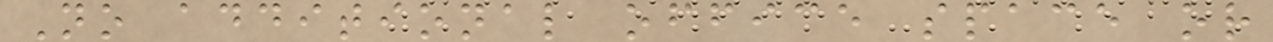No additional office space or
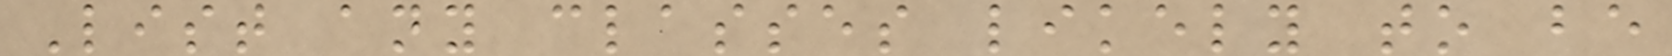List any classes likely to be
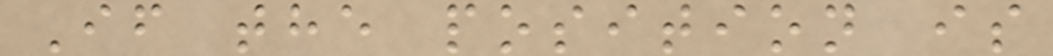If the position is
